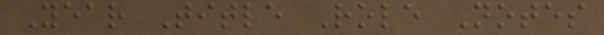Year Title Role Notes
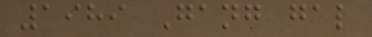1989 Gang gal
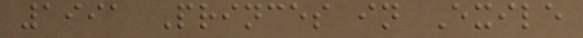1991 Princes in Exile
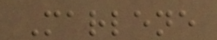Marlene
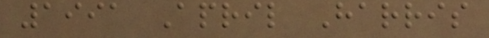1991 April Harris
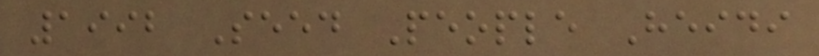1992 Seed People Heidi
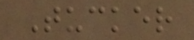Tucker
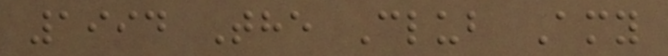1994 The Club Amy
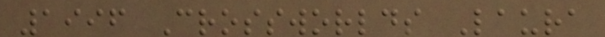1996 Crossworlds Laura
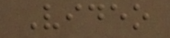Video
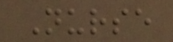Nurse
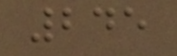245
